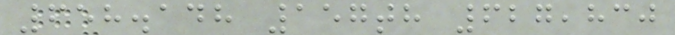658.148 157th 627,830
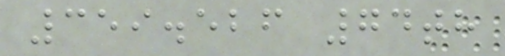359.526 74th
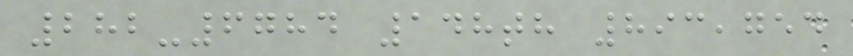282-6784 148th 893,754
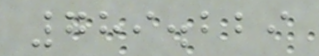789.229
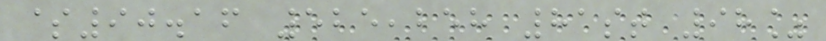$90.16 525,258 81st 98%
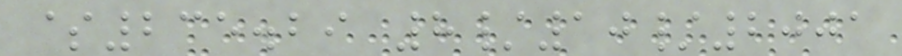$235.29 8/10/2001
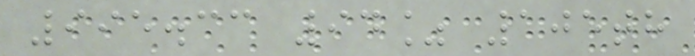995.33 94% 105th
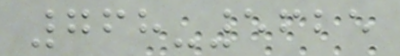768-5625
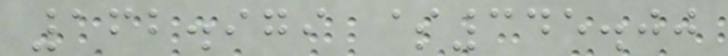162.979 $345.00
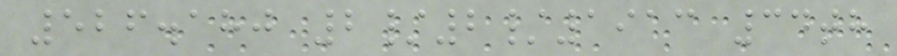526.180 2/2/1913 34th
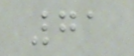71
